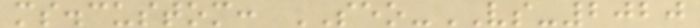ms.custom: SEO-VS-2020
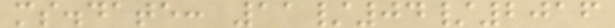ms.date: 11/04/2016
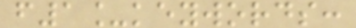f1_keywords:
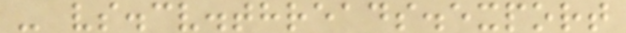- vs.cv.threads.export
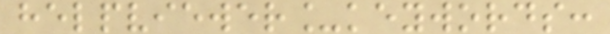helpviewer_keywords:
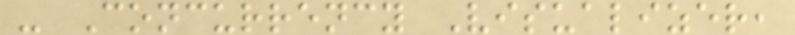- Concurrency Visualizer,
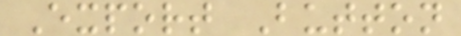Export Button
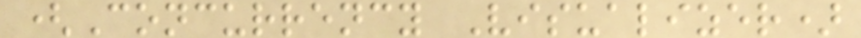(Concurrency Visualizer)
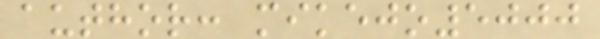author: mikejo5000
